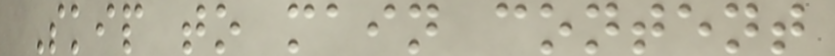Skip to main content
